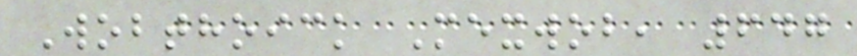Wobthoick Mexwob, 647
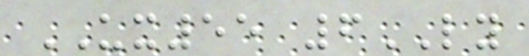UX55 6LY
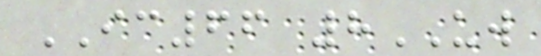IC66 8UW
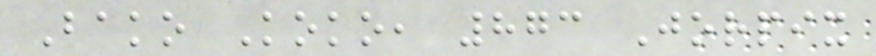Bako Koko, 873 Jorpix
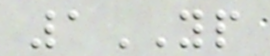1YP
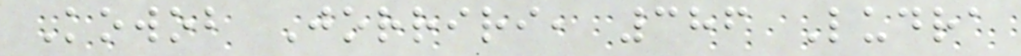Kowob Jorriri, 386 Ludra
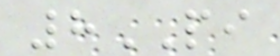8PI
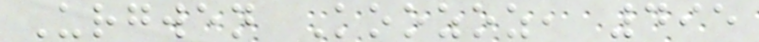Urgwen Koozoz, 495
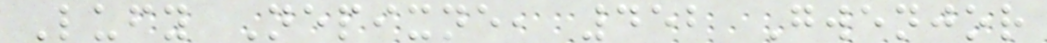Lufy Nepixne, 452 Gwenjor
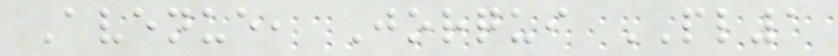Avenue, Jorqui PL1
